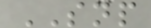SNP
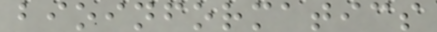bioinformatics
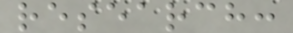research:
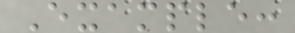Example:
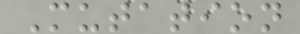Mutation
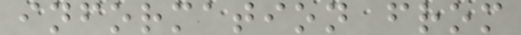information from
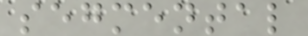segmental
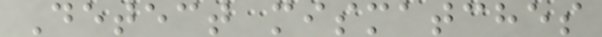Detect mismatches
